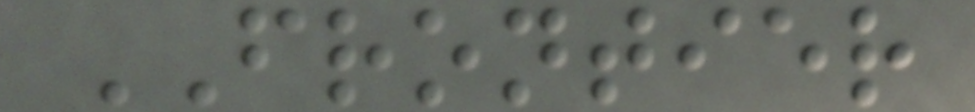FRONTIER
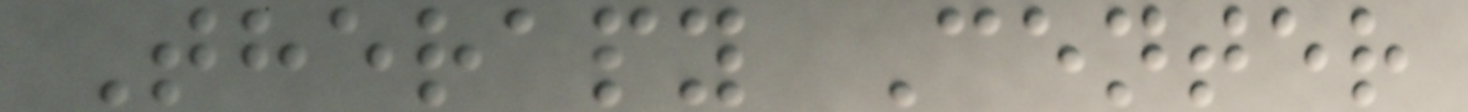Therapy Center
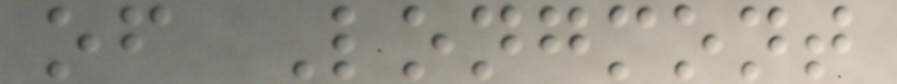of Longmont
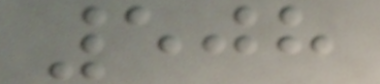508
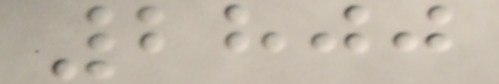2800
